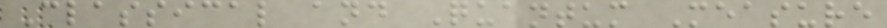Classical and Quantum Measure
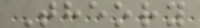Theory
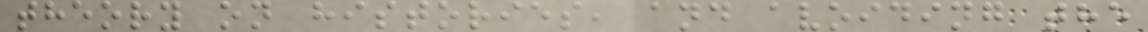theory on histories, and avoiding the
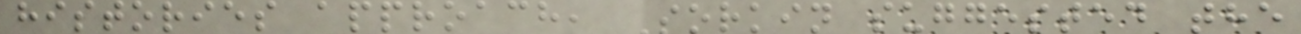histories approach, Sorkin suggested the
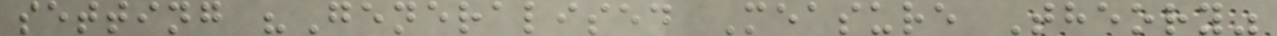setting "Generalised Measure Theory"
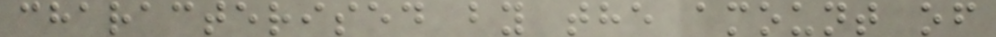characterised by the amount of
